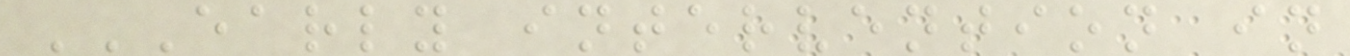EARLY INTERVENTION IN
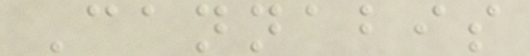Cannabis
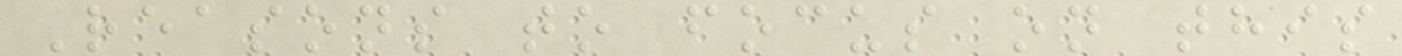Reasons to focus on this
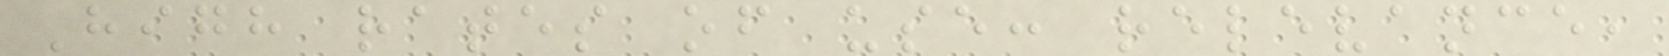High rates of use: relevance,
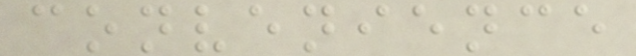convenience
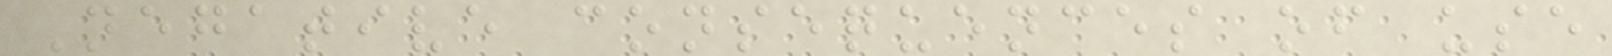Negative consequences of use
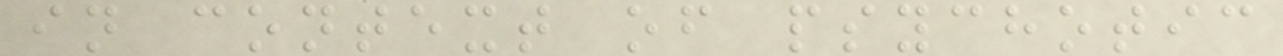in context of psychotic
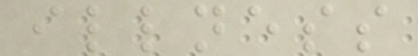illness
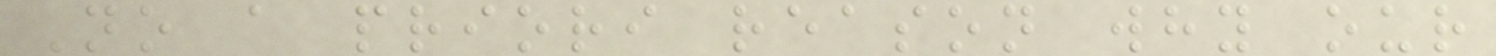No a priori reason why our
